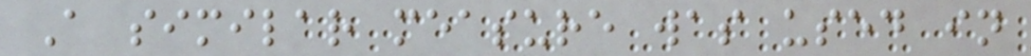A similar measure was used in
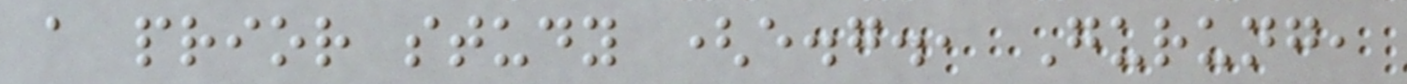a prior study (e.g., Gurung,
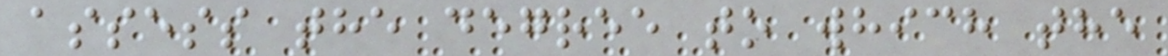assess the degree to which the
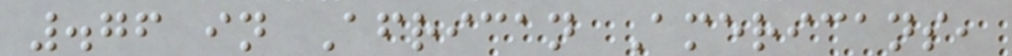.76 in African Americans,
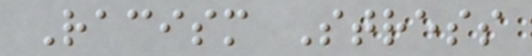Racism Stress
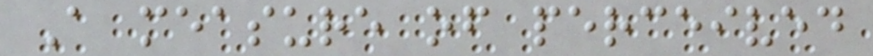A measure of perceived
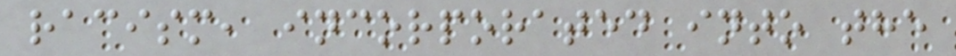racism, incorporated into the
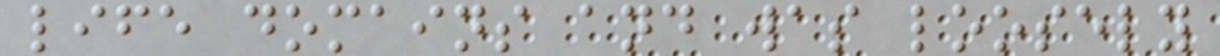life domains and was loosely
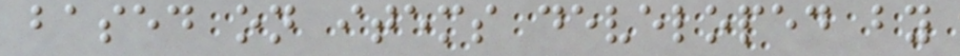based on items developed by
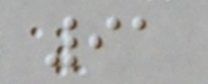91
